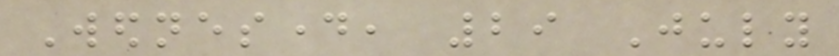Wednesday, 29 July
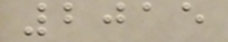2015
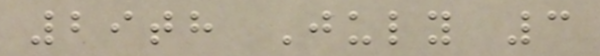29th July 3
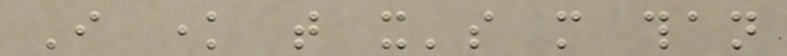I know that it's more than
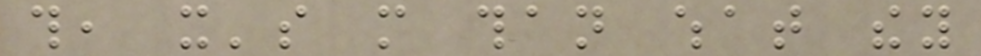this, it's more than what they
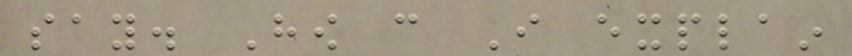say. How can I explain
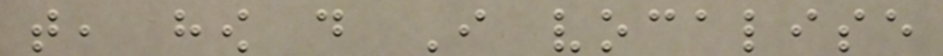that, how do I vocalise
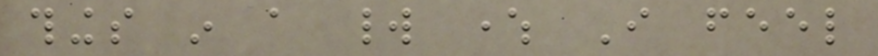things in a world where I feel
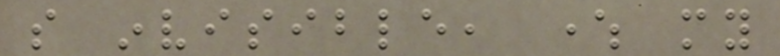so invisible, where my
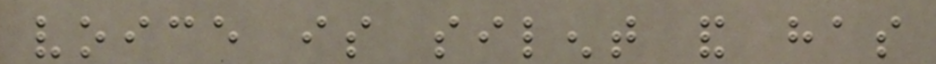voice is silent and has
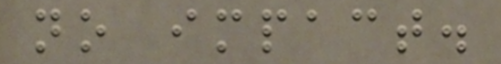no impact.
